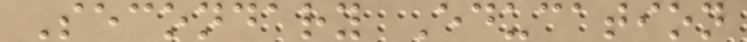Secondary Education
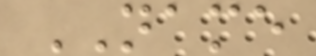NAME
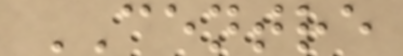CENTRE
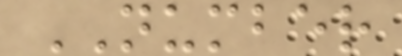NUMBER
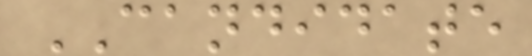CANDIDATE
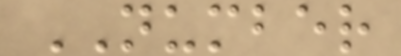NUMBER
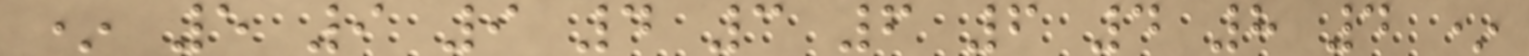* 5 9 9 4 3 6 6 4 8 4 *
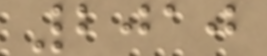2010
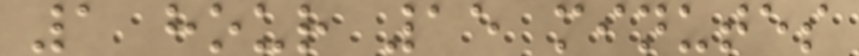1 hour 15 minutes
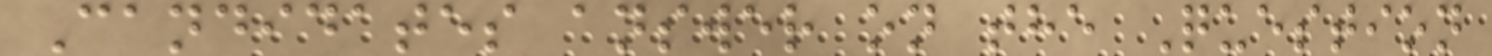Candidates answer on the Question
